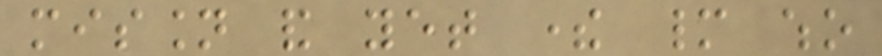mission and yet there many who
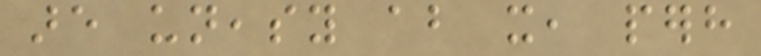are uneasy about it, perhaps
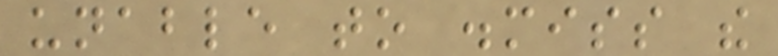unable to dismiss the
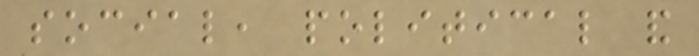social, political and
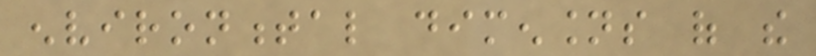environmental dimensions of the
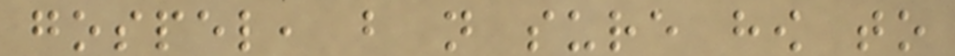gospel, but not sure how to
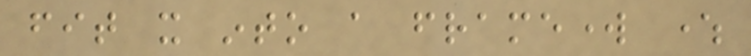fit it into a framework where
